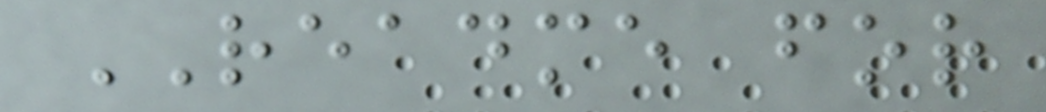README for
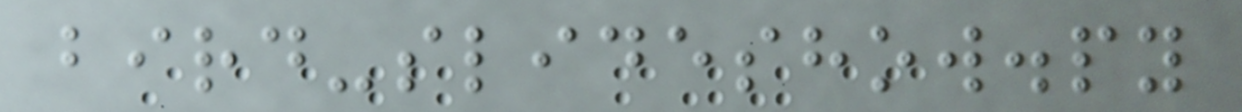bird-slideshow.py
